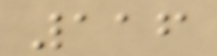116
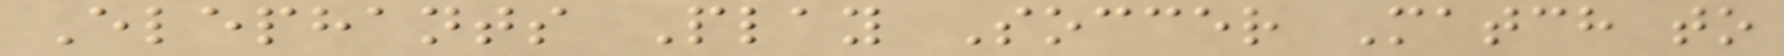Elephants Play Soccer Match to
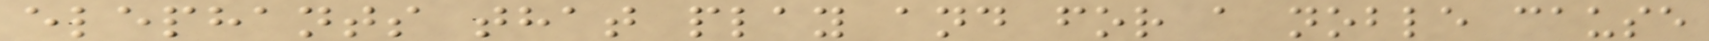elephants that play and for a noble cause
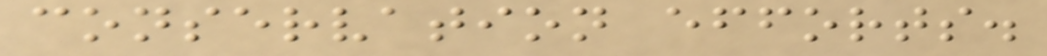conservation efforts.
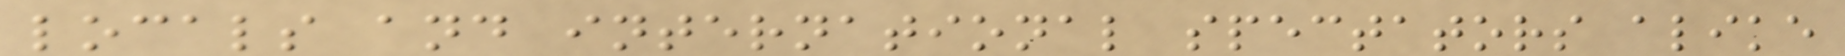locals and international spectators alike
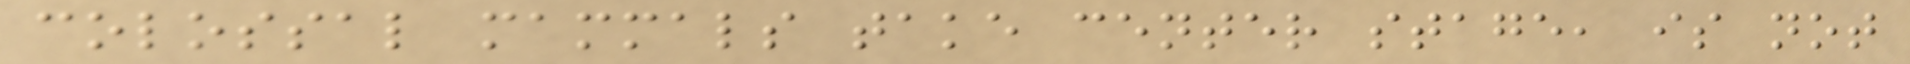colossal mammals take center stage, is not
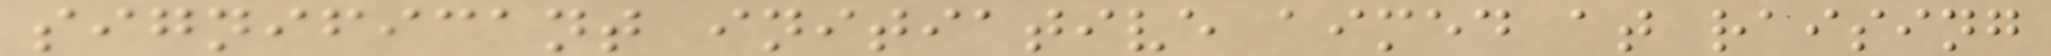significant initiative aimed at raising
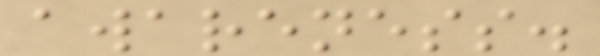awareness.
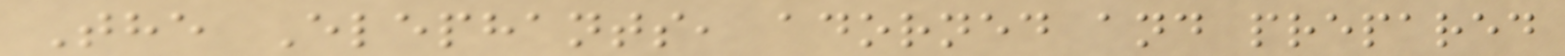The Elephants, adorned and prepared
